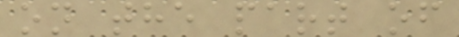on the part of
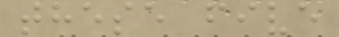these five
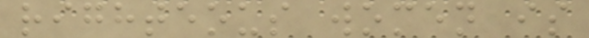righteous women is
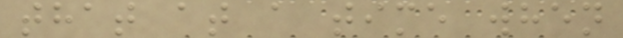that at a time when
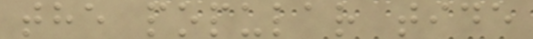the popular tide
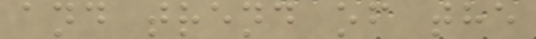and trend of the
